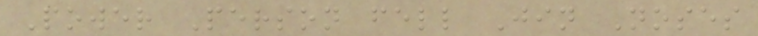Power Person fell Jin Noses
